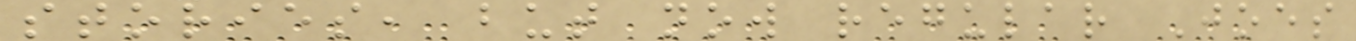stories, but now regular Joes
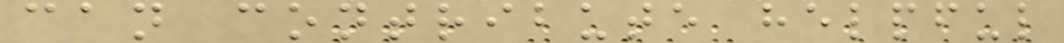can contribute helpful
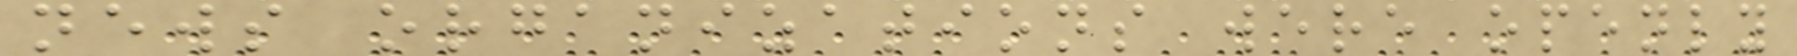news organizations were openly
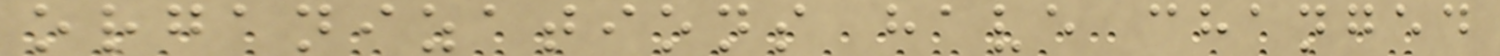organizations have changed
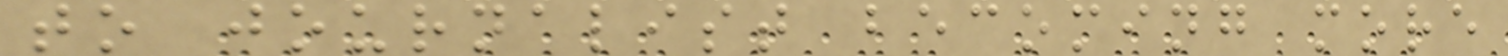to journalist becoming more
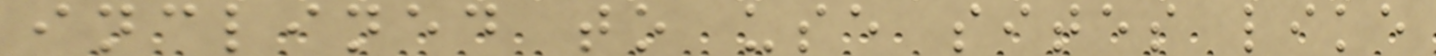inclined to use sites like
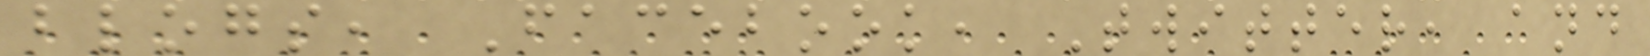blogs, Facebook, Twitter, and
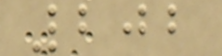202
